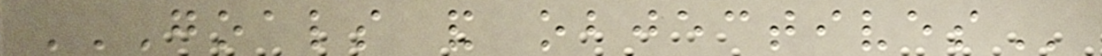GOALS AND OBJECTIVES
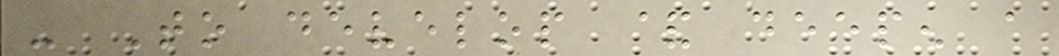- To develop & deepen a
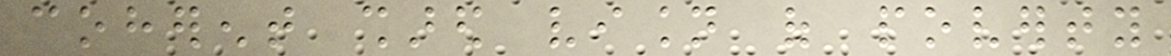coherent shared vision of poverty
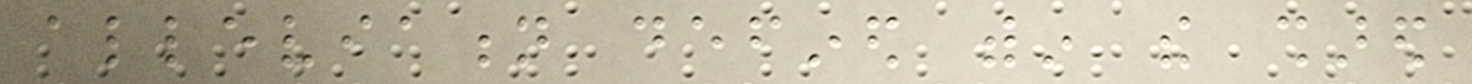alleviation defined within the shared
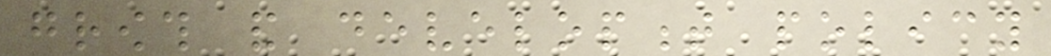growth and development policy
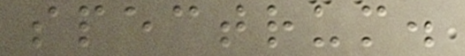spectrum.
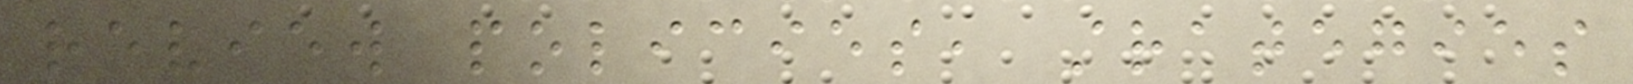review policies, strategies
